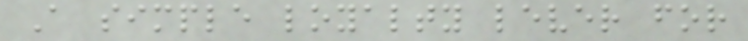A simple loyalty lever for
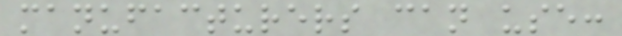manufacturers can use:
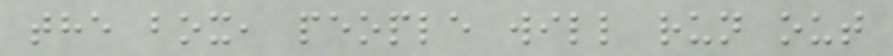the box, people will run out
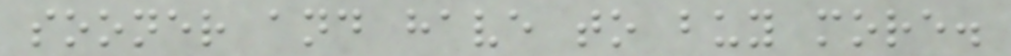sooner and have to buy more.
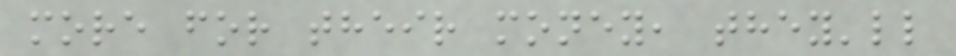more for their money, they'll
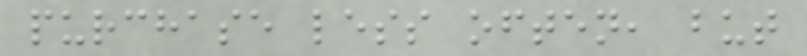purchase less often, but
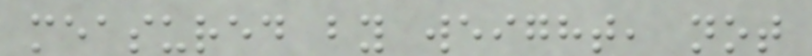measured by weight, not
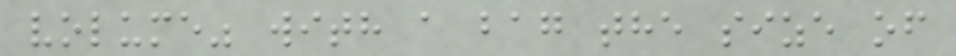volume" with a bag the size of
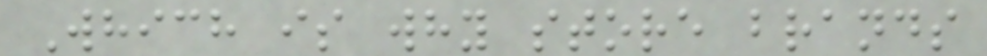Which is why store brands
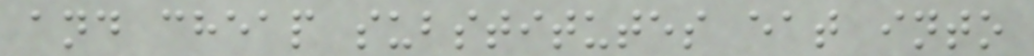and cheap substitutes eat into
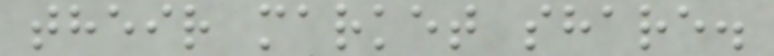their market share.
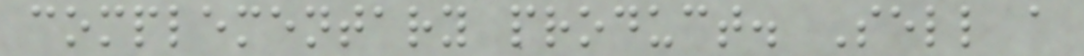complementary product. Sell a
